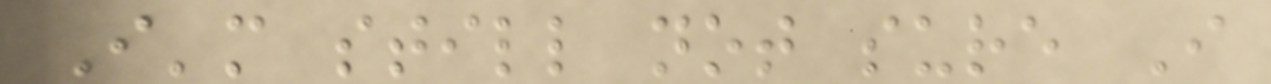I'm still not sure I
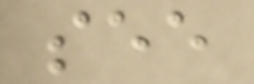see
